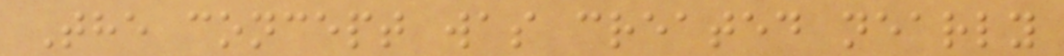The concept was created nearly
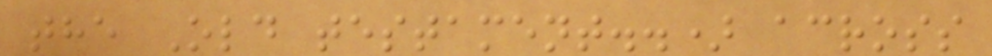the Old testament..) across
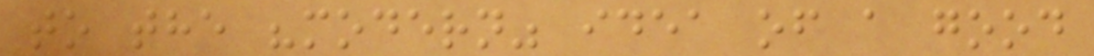to the "modern" idea of a good
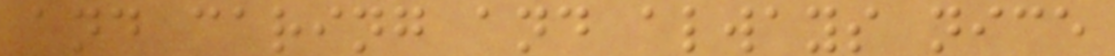and caring and always nice
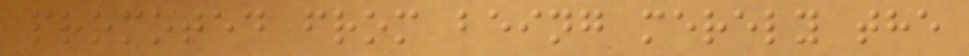promoted from being merely the
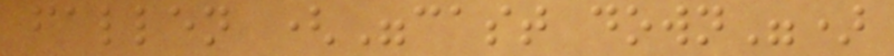fallen ("cast down")
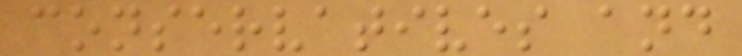conservatives and
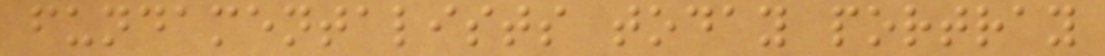fundamentalists today portray
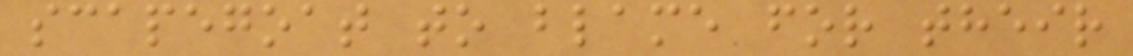scapegoat to blame for their
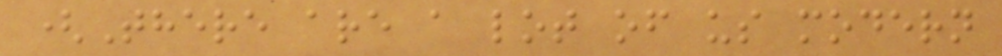(There are a lot of us modern
